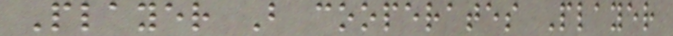Player B cooperates Player
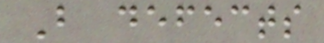B defects
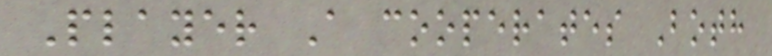Player A cooperates Both
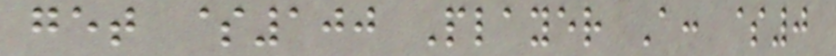get $100 Player A: $0
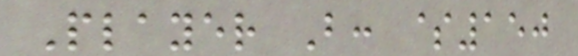Player B: $150
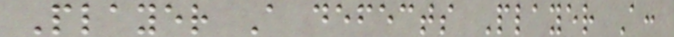Player A defects Player A:
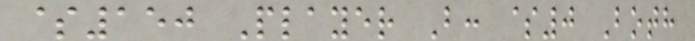$150 Player B: $0 Both
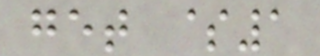get $1
